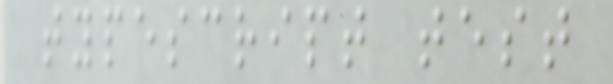typescript test
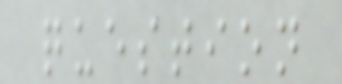question
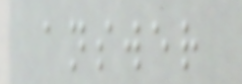answer
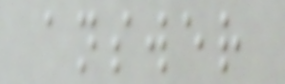answer
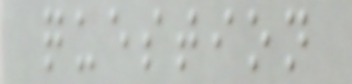question
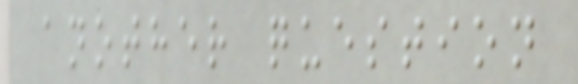another question
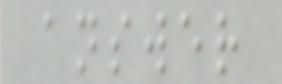answer
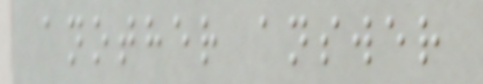another answer
